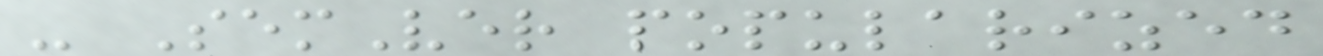- SemVer popularized
